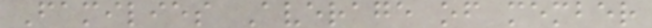Families Average of member
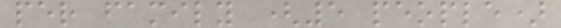per family (5 people)
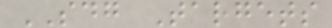SDG Targets
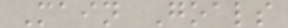Main Goals
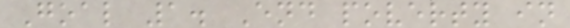Goal 1. End poverty in
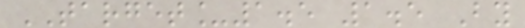TARGET_1.5 1.5 By
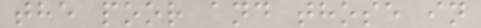the poor and those in
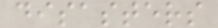disasters
